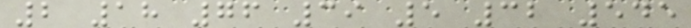2 18 76 39 5 32 545
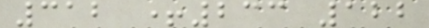312 +233 122
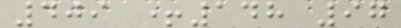409 +148 97
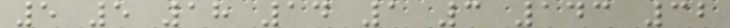5 5 18 14 1 3 143 32
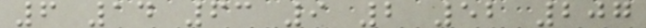6 14 63 9 2 52 207
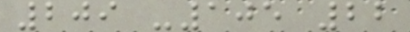209 -105 22
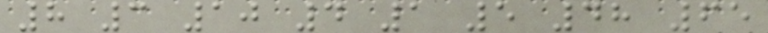8 3 10 4 1 5 48 65
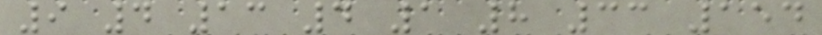9 4 13 4 1 8 33 154
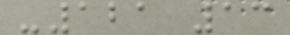-121 13
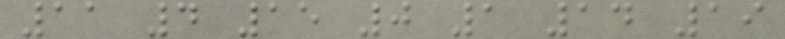11 4 15 0 1 14 19
